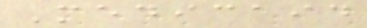Medicaid
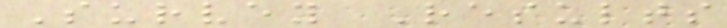Survey Results
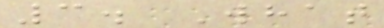3. What
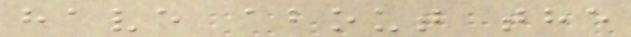have about the
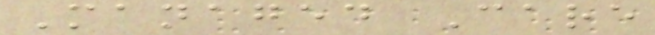Managed Care
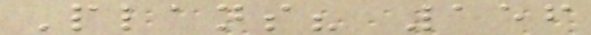Plans? 156
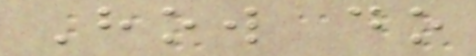How do
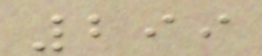299
